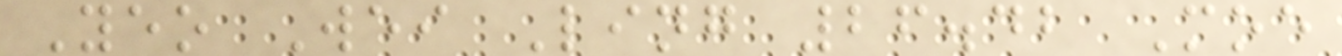Yeo Wei Ling 26.42 Moe
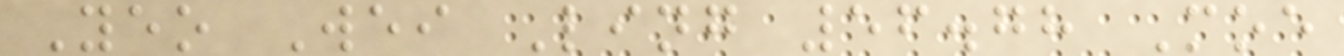Yeo Wei Ling 56.78 Moe
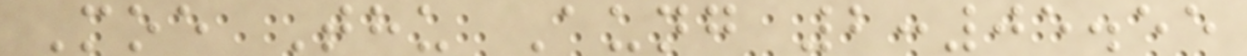Moe Thu Aung 2:05.55
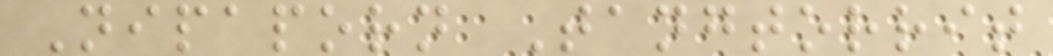Nipaporn Tangtorrit
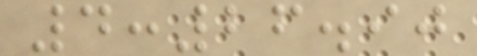4:26.90
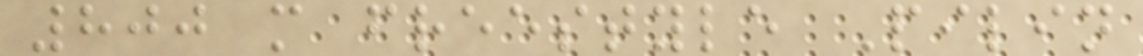800 m freestyle Pilin
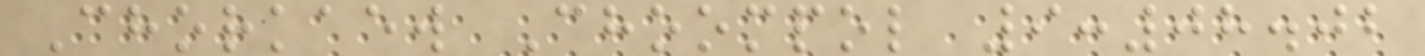Chorkaew Choompol 9:08.02
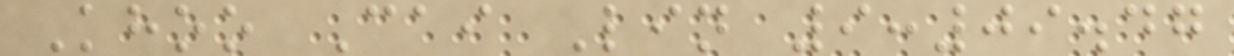Khoo Cai Lin 9:09.47
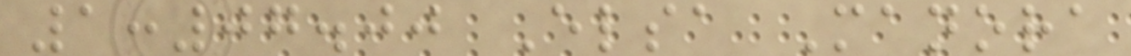1:07.00 Elsa Manora
